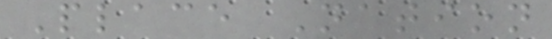Place Nation
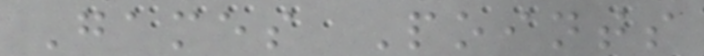Games Points
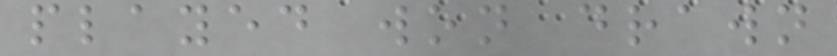played won drawn
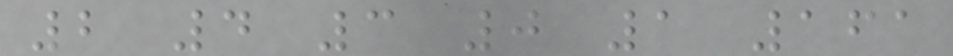2 4 3 0 1 161
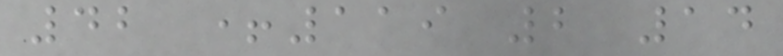42 +119 2 14
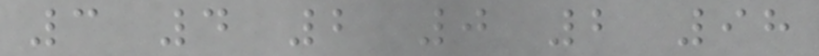3 4 2 0 2 98
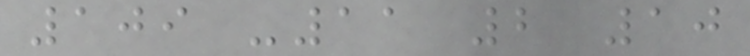109 -11 2 10
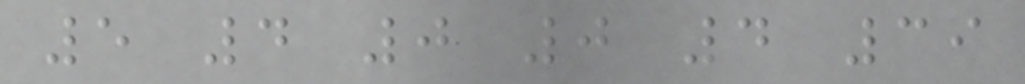5 4 0 0 4 39
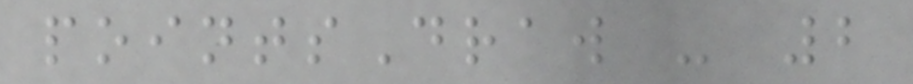pointsDraw - 2
